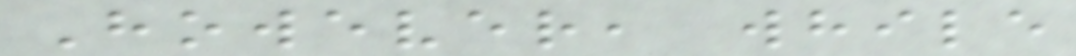However, while
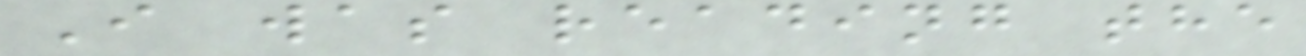I was reading the
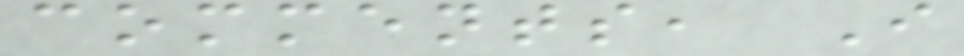comments, I
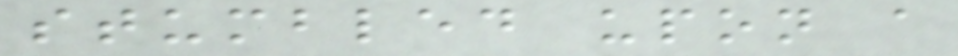stumbled upon a
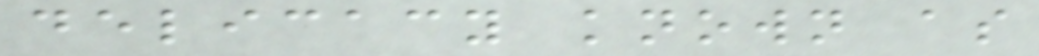delicacy known as
